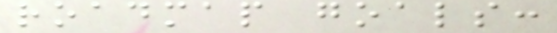roadmap goals:
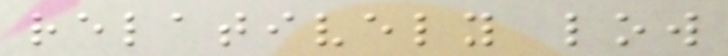relatively low
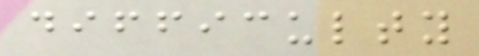difficulty
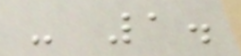- 1.
